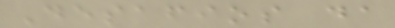Desafios da
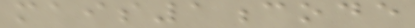mais1code
